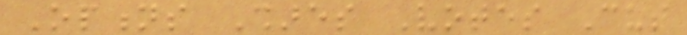Options Shares Votes Cut
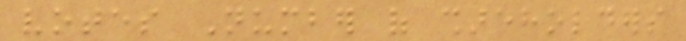votes Number of shareholders
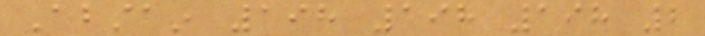Abstain 198 198 198 2
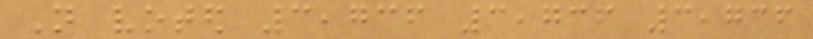Not voted 3,736 3,736 3,736
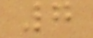7
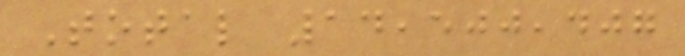Total 14,500,407
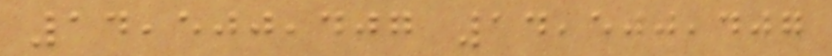14,500,407 14,500,407
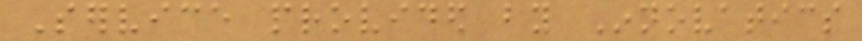Service provided by Innovatics
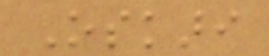Oskari
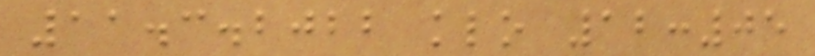11.3.2022 klo 12:05
